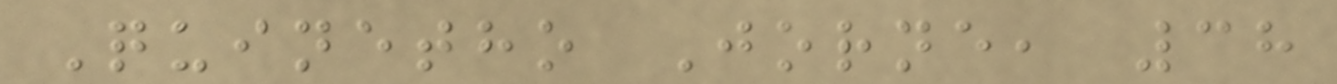Quinetho Jorne, 38
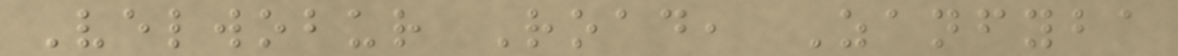Velwobur Road, Zanfyba
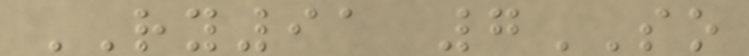RY91 7SO
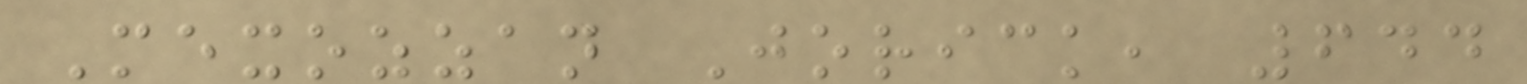Mexozzan Jorick, 644
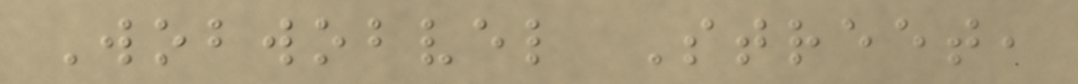Wobwobvel Street,
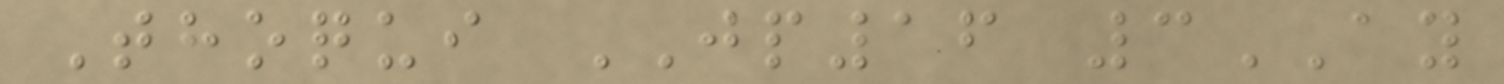Thoqui JP16 3AY
